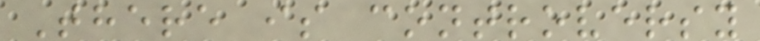There is controversy
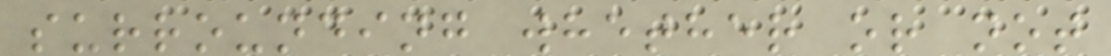surrounding whether or not
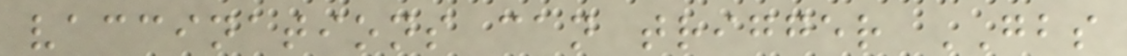vaccinations can trigger GBS
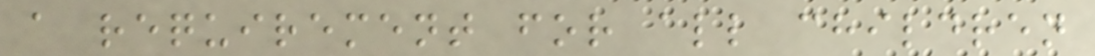a requirement for all children
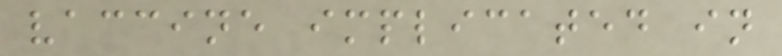vaccine implicated in
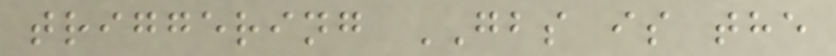triggering GBS is the
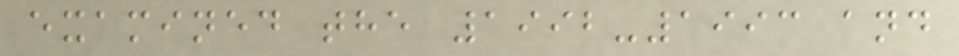examined the 1992-1993 and
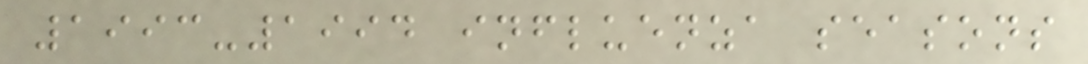1993-1994 influenza seasons
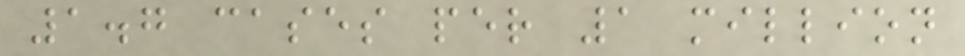1.7 cases per 1 million
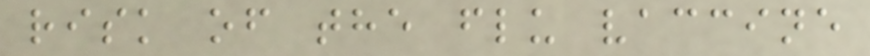risk of the flu vaccine
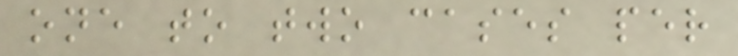one to two cases per
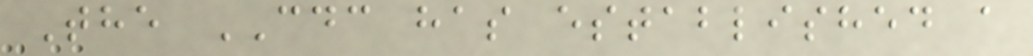The CDC has established a
